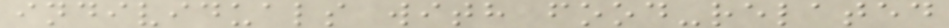individuals with food-related
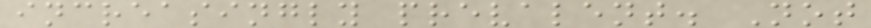increasingly prevalent. Not
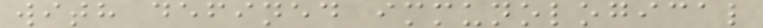with defined immunological
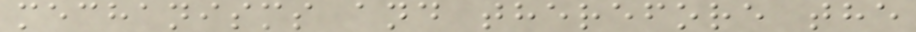mechanisms and therefore the
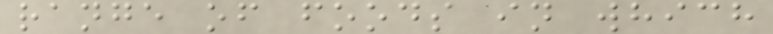range of foods in which
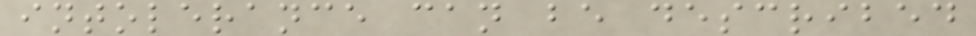intolerance can be described
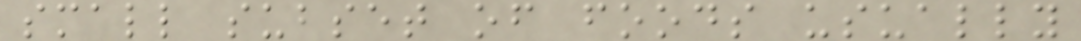small subset of foods usually
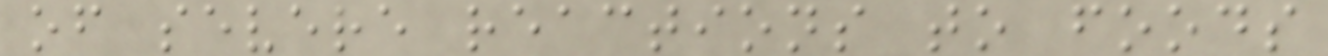of severe reactions to foods
